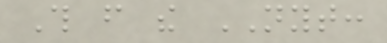This from the NYT:
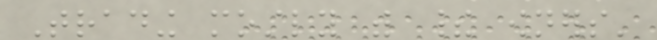Trading mostly with their owners'
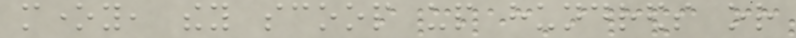money, they scoop up hundreds or
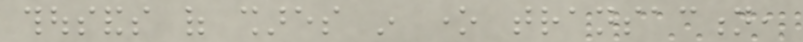thousands of shares in one transaction,
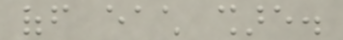off each share.
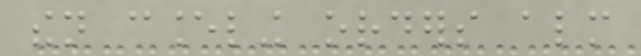then canceling orders almost
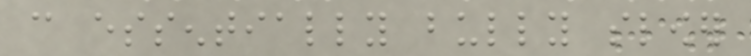can essentially bully slower
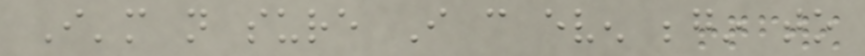I'm not sure I can even begin to
